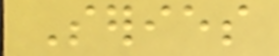Series
